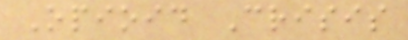Opioid Crisis
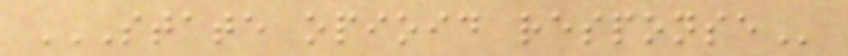STATE OPIOID RESPONSE
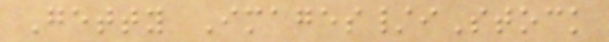Getty Images/iStock
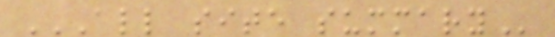ALL SITE SUMMARY
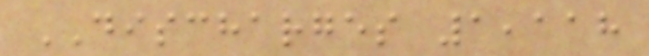DISCHARGES 1,118
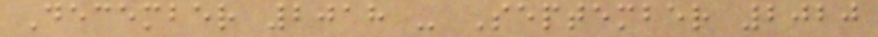December 2018 - September 2020
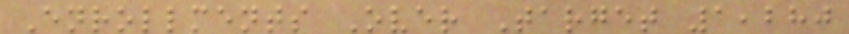Enrollments Over Target 1,280
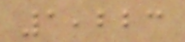1,223
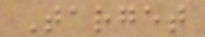Target
